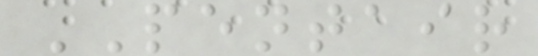PENTAIR
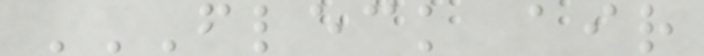FLECK AIR
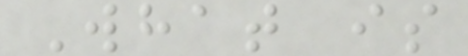What is
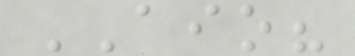AIO?
